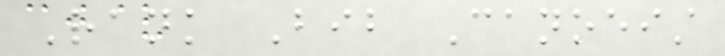Rank Bib Canoeist
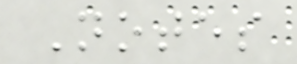Notes
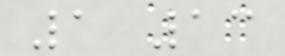1 13
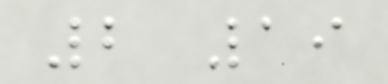2 19
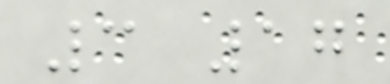3 17
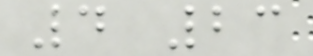4 23
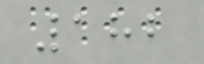182
